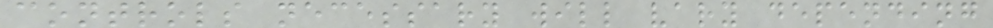controls necessary will vary depending
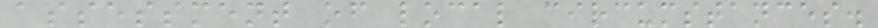assessment of local circumstances.
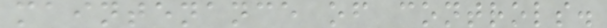maintenance of controls.
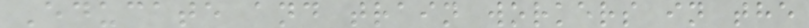Educate and train workers in the
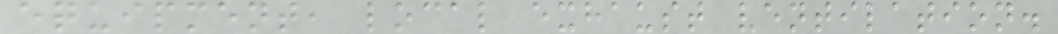equipment, local exhaust ventilation.
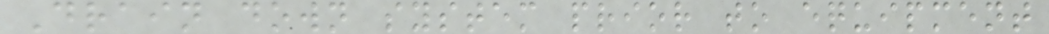Drain down system prior to equipment
